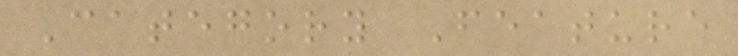Category Feature
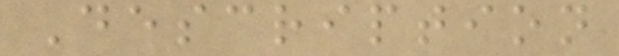Description
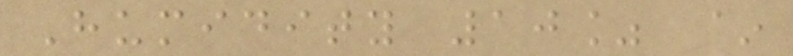Humidity 10% ~
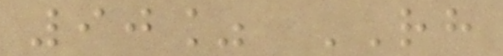90% RH
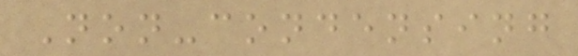Non-condensing
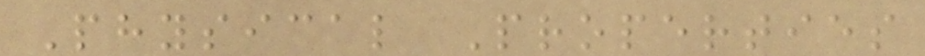Physical Properties
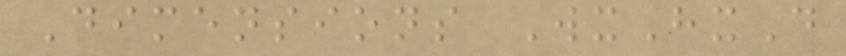Dimensions WxHxD
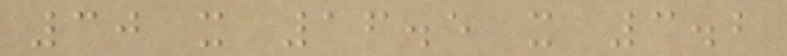30 x 16.5 x 3.2
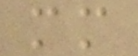mm
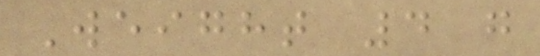Weight 4 g
